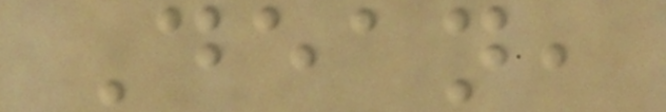Dean,
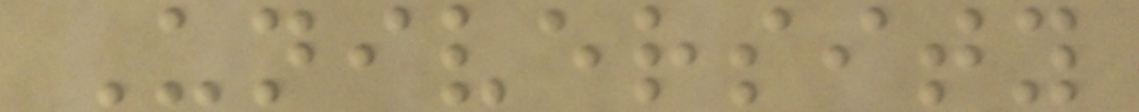University
